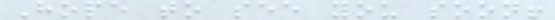Hope to see you soon!
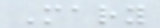Mary
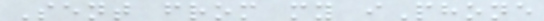Sent from my iPhone
